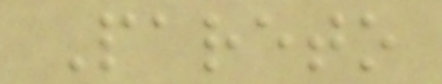Pareto
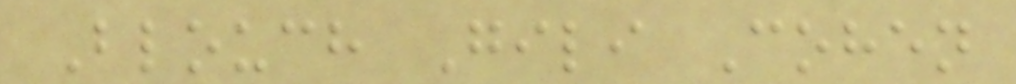Blouch Gili Cohen
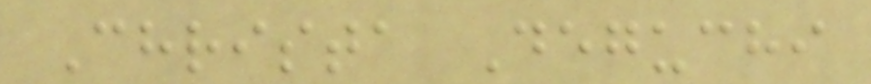Christa Deguchi
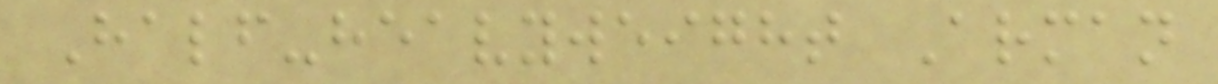Half-heavyweight Arman
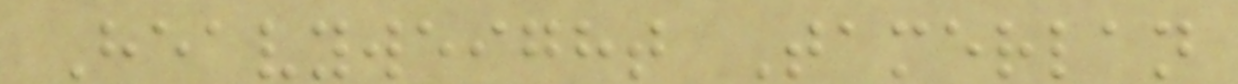Heavyweight Tamerlan
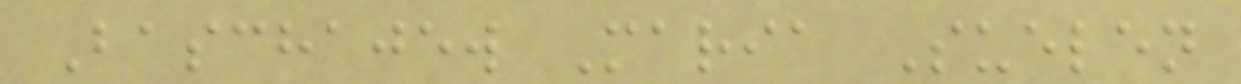Baschajew Maria Suelen
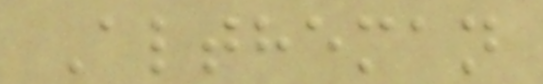Altheman
